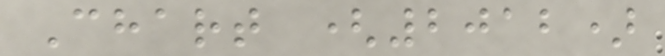Chart (2012)
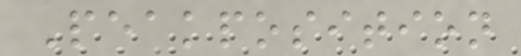Peakposition
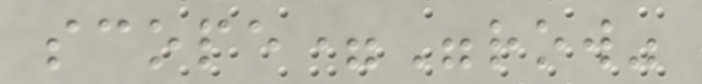scope="row"
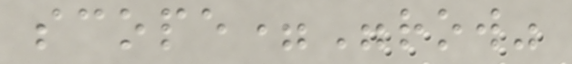scope="row"
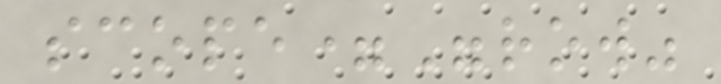scope="row"
